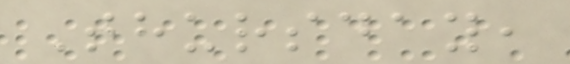Thursday,
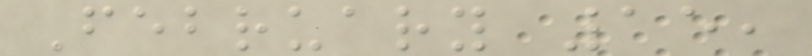February 15,
